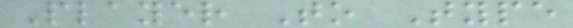Player To Type
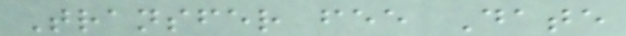Transfer fee Date
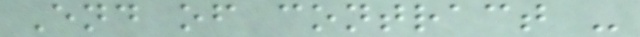End of contract -
